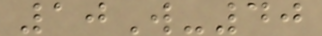10W-40
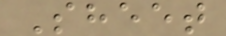Sheet
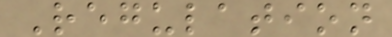Regulation
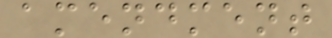amendment
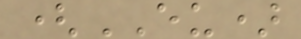(EU)
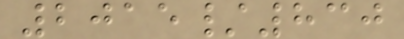2015/830
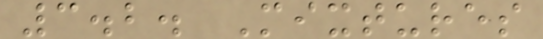3.2. Mixtures
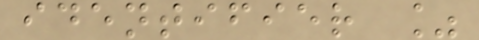identifier %
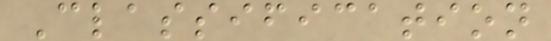Classification
